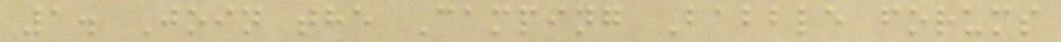1. Join the Camping Babble forums
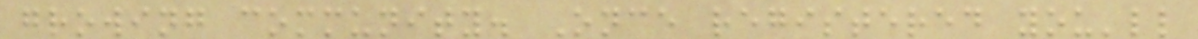growing community. Once registered you'll
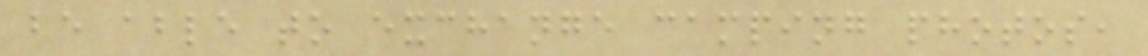be able to exchange camping photos,
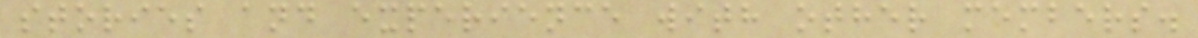stories and experience with other members.
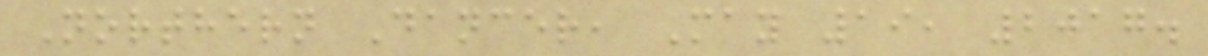Northern Dancer, May 19, 2017.
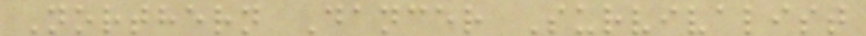Northern Dancer Survivalist
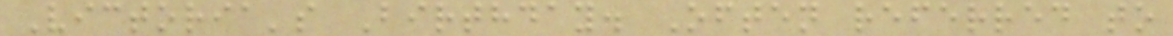Victoria's Birthday. Often referred to
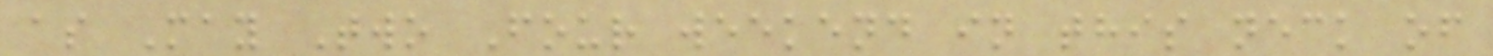as May Two Four weekend in this neck of
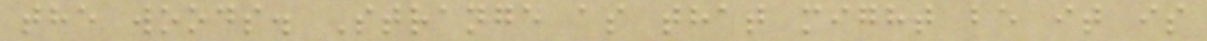the woods. Strange as that might be it is
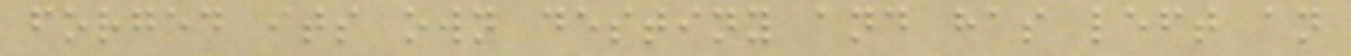forged its own destiny and has left an
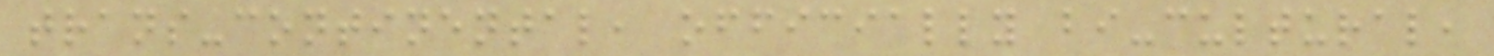trans-continental, officially bi-cultural,
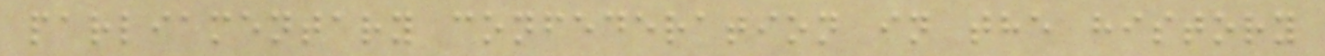parliamentary confederation in the history
